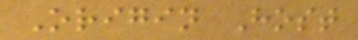Origin Host
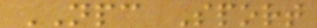NPC Sport
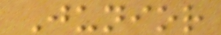Junior
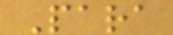Para
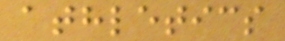athletics
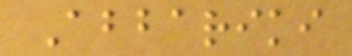Abbariki
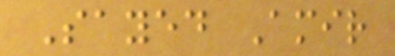Sayed Amir
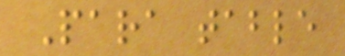Para table
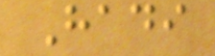Hadi
